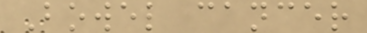Bowel cancer
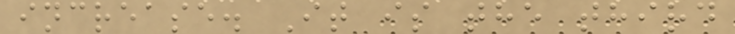increase. It is the third
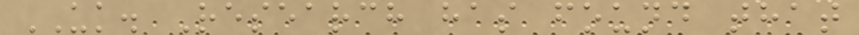UK. Research has found that
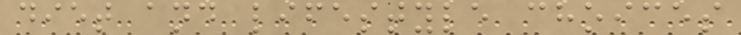diet and lifestyle choices
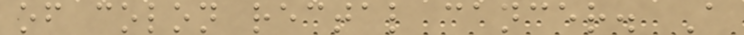of colon rectal cancer. A
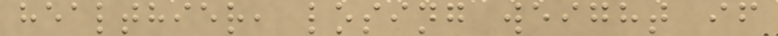healthier, losing weight if
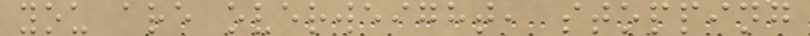you are overweight, stopping
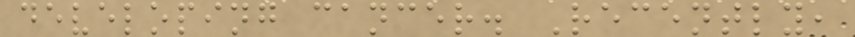developing cancer. Recently,
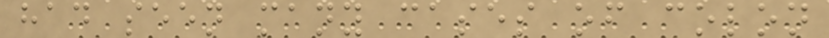had seen many cases of colon
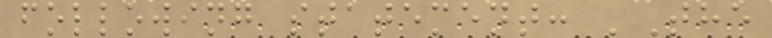following statement: 'The
